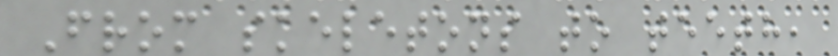From skeletons to teeth,
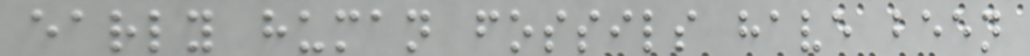early human fossils have been
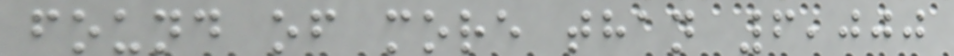found of more than 6,000
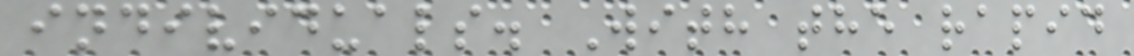individuals. With the rapid
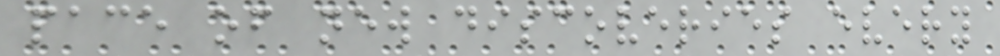pace of new discoveries every
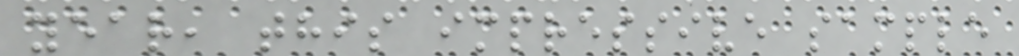year, this impressive sample
